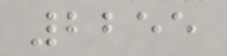2255
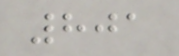801
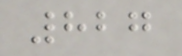827
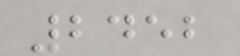2452
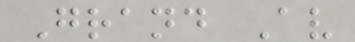Grand Av
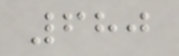680
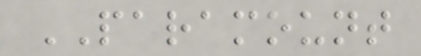PARAMOUNT
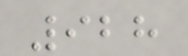928
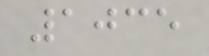1035
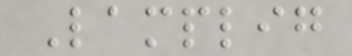Lamplig
